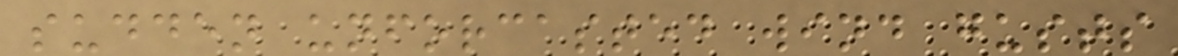sudden unforcasted wind gusts
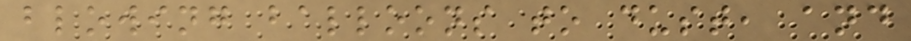blowing balloons to dust, and
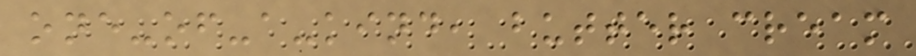one-of-a-kind, butter cream
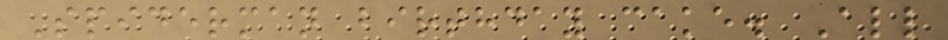Spiderman birthday cake. All
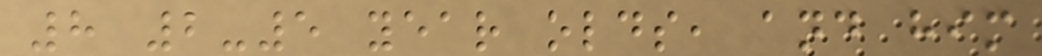8 2-5 year olds, and him
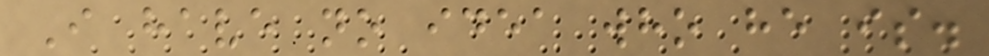I have no idea who he is.
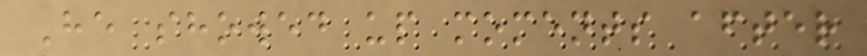He showed up moments after
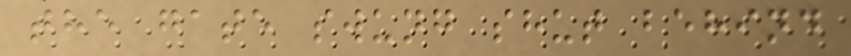the gate swung shut behind
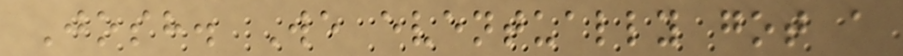Josh. We eventually got a
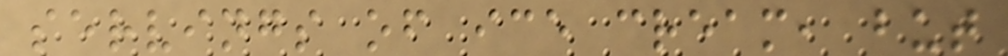servings of ice cream, but
